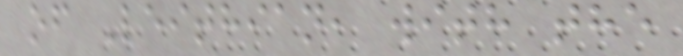of Leithian, with the
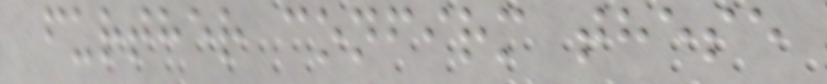further confirm these
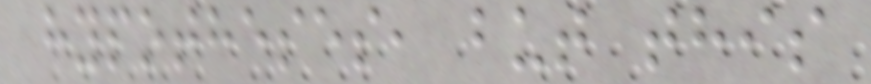hypotheses, but this
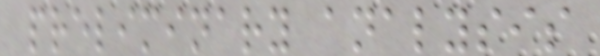preliminary analysis
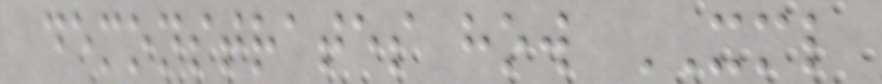demonstrates how XML
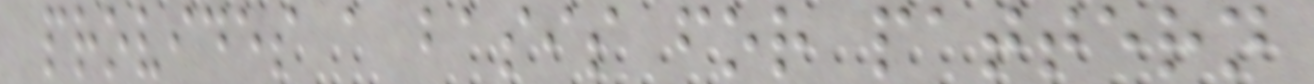provides a basis for pattern
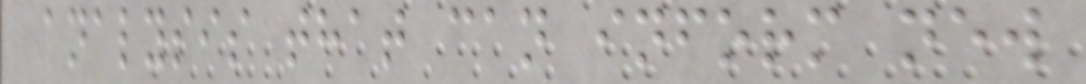analysis that can inform new
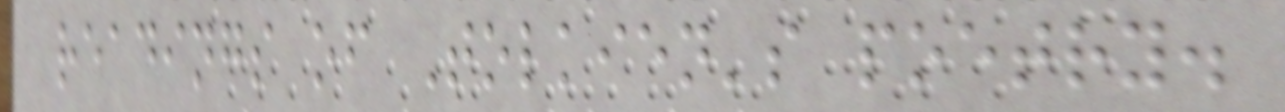readings of Tolkien's poetry.
